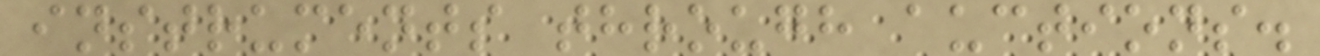instruments through auctions.
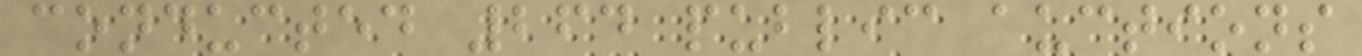conducted 264 public auctions
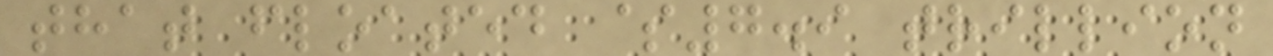that floated $7.9 trillion
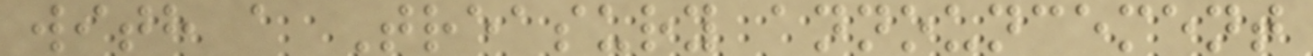with a Treasury announcement
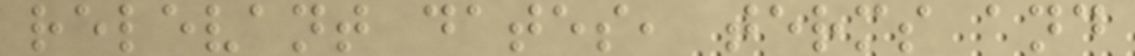relevant dates, terms and
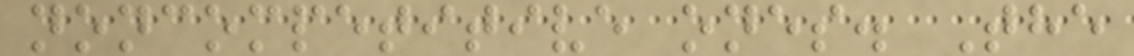noncompetitive ones. The
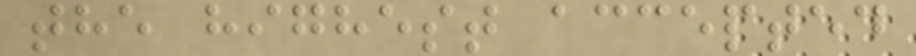the highest accepted
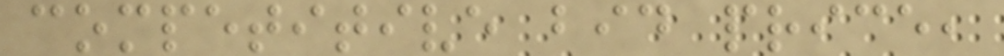competitive bid price,
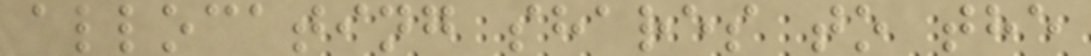allocating shares to the
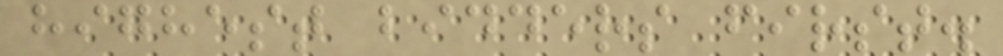highest bidders first.
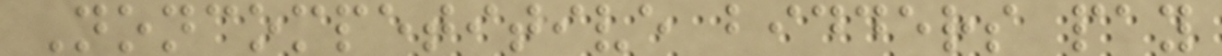Noncompetitive bidders pay
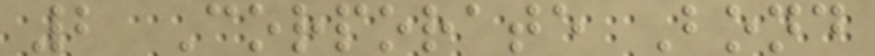2 Corporate Bond
